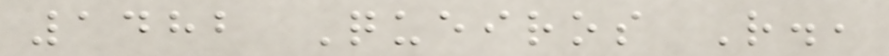1482 Queiros R.,
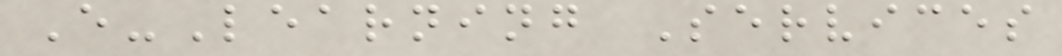E-Learning Services
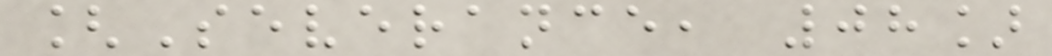[Severance, 08]
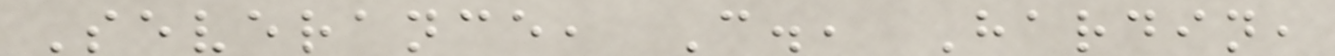Severance, C., Hardin,
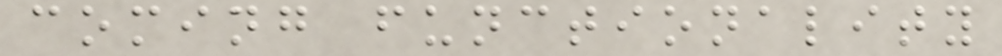coming functionality
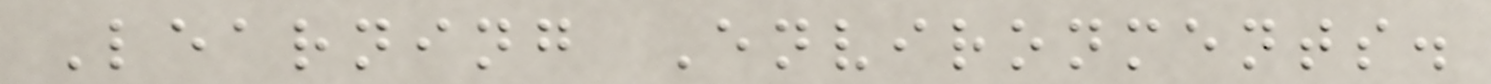Learning Environments.
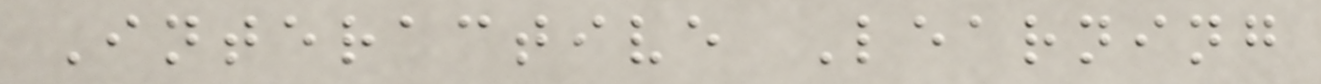Interactive Learning
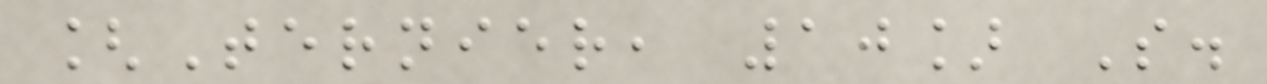[Ternier, 10] S.
